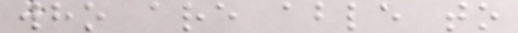who are able to
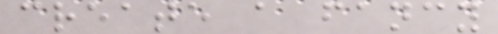create a fancy
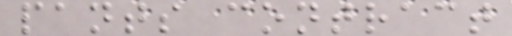pants contract
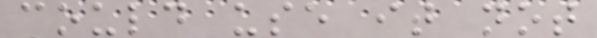could use it not
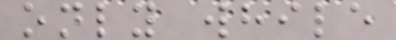only while
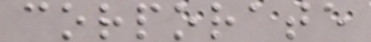corporate
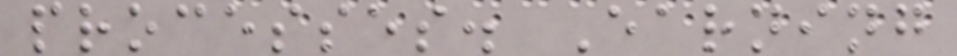processes. Earning
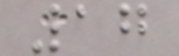17
